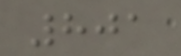801
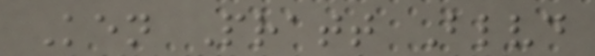Ken Pratt Blvd
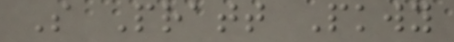S Pratt Pkwy
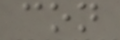con
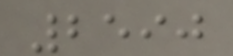2590
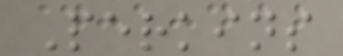Perkins
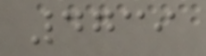4739
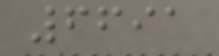6691
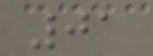01
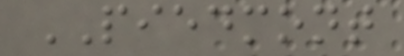PIEDMONT
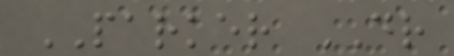PARKER DR
